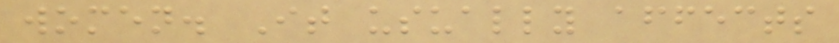women. It usually affects
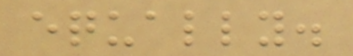equally.
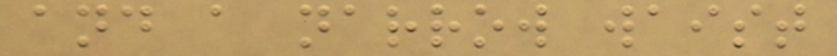and a narrow waist
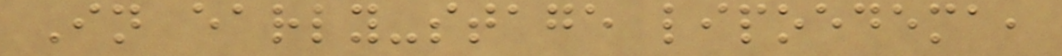In early-stage lipoedema,
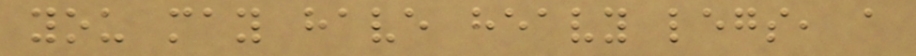you may have heavy legs, a
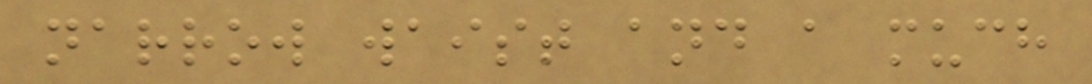narrow waist and a much
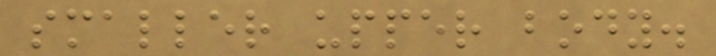smaller upper body.
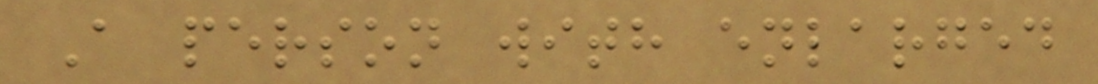A person with enlarged
